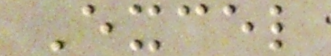Excel
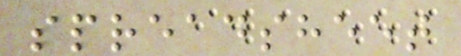spreadsheet
